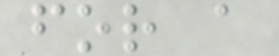for a
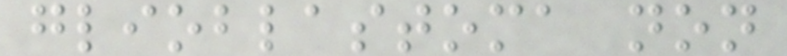glioblastoma non
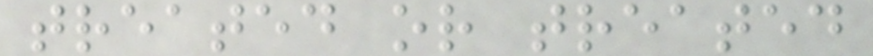treated or treated
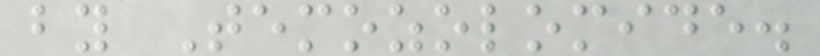by Temozolomide.
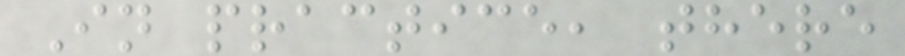In practice, there
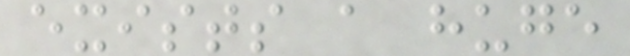exists a huge
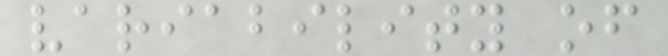variability of
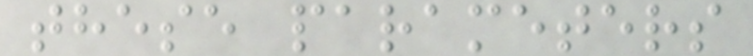these parameters
